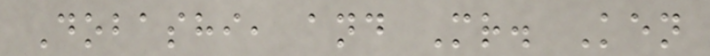Dobashi, and Mr. Ken
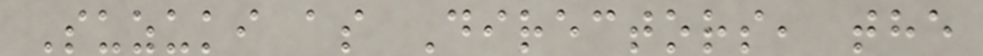Suzuki as Directors, the
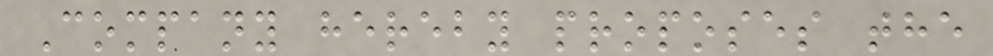Company hereby proposes the
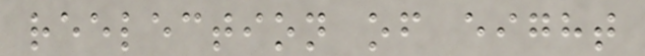reelection of eight
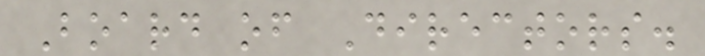Board of Directors.
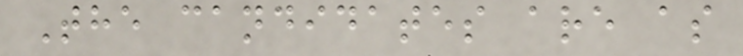The candidates are as
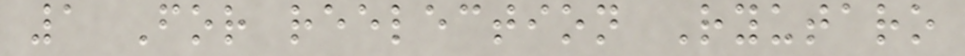1 For reelection Ryutaro
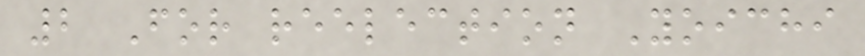2 For reelection Yoichi
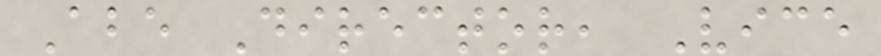Abe Director, Vice
